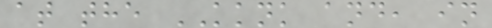at the KKNK and, in
